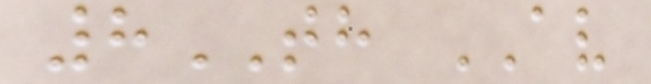8TH AV
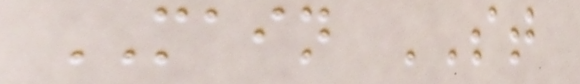MAIN ST
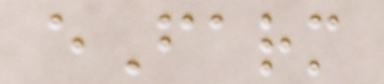eFarm
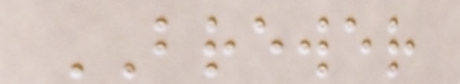BREWER
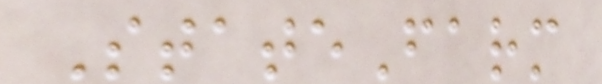StateFarm
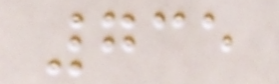735
